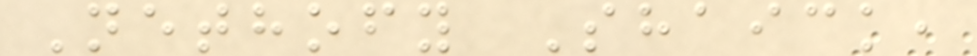Nethofy Shaick,
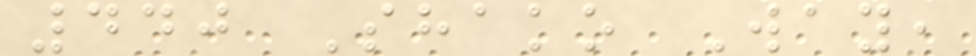440 Shako Way,
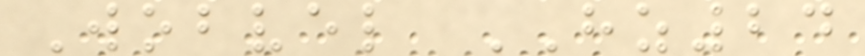Wobvel HZ24
